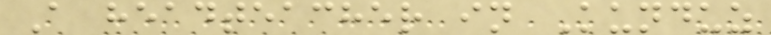A headteacher in Kunduz
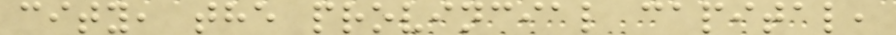city, the provincial capital,
